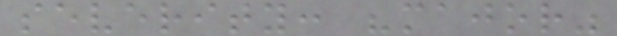severity: "major"
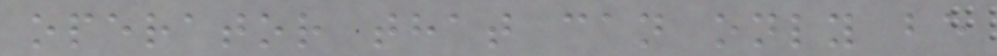operator that can only be
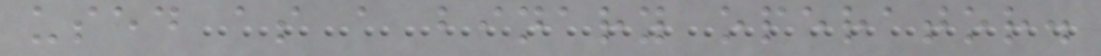used as a binary operator.
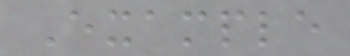Example
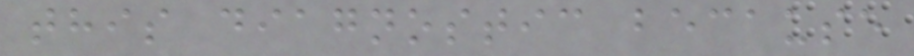this diagnostic because
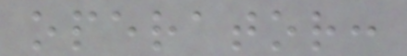operator:
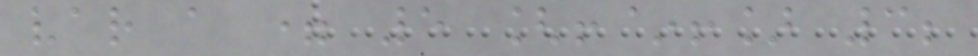var a = 5 [!~!] 3;
